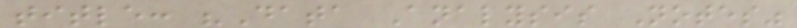title: "Data Analysis Notes"
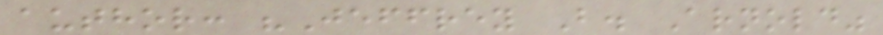author: "Jeffrey B. Arnold"
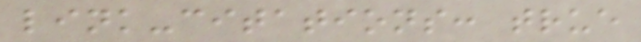link-citations: true
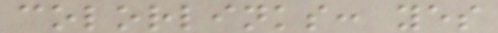colorlinks: yes
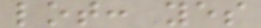lot: yes
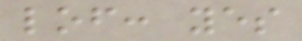lof: yes
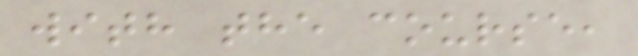with the course,
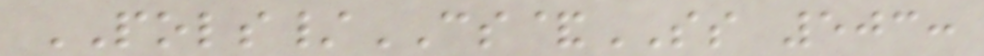POLS/CS&SS 503:
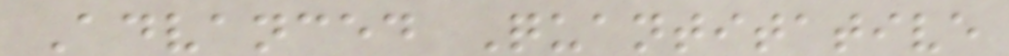Advanced Quantitative
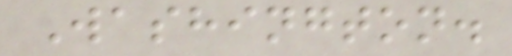Washington.
